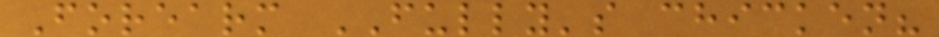Forearm FULLY's chicken?
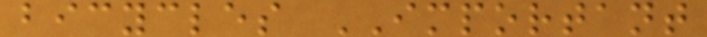bicycles IMPORTANT
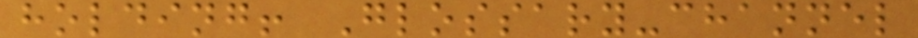holding! Glossary-channel
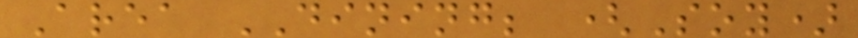Area DINING; (Soy)
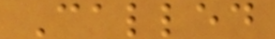Called
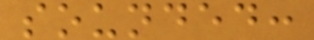sounded:
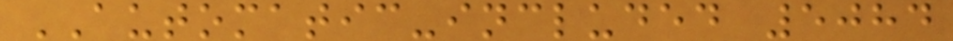AUTOMATIC-included 5084
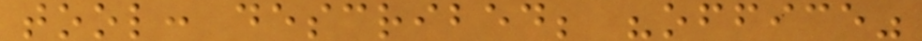tool: described; "office"
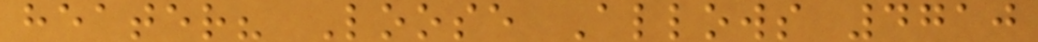heater? Loose Allows 4710
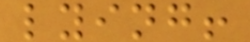lying!
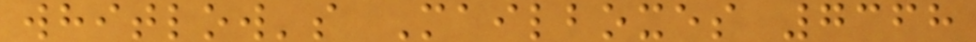whitlow's Mailboxes 7368
